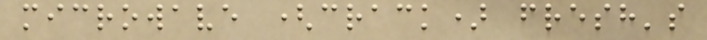microwave (crack) fresh's
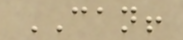CAN!
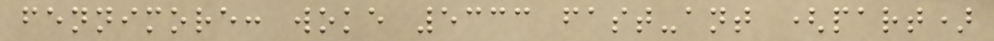fennimore: woke 5333 fast-ant (part)
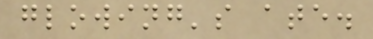glowing's ate.
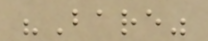"Bare"
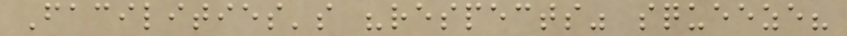Facilities's "respects" squeeze?
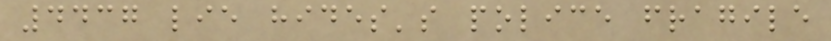4437 lie hides's police fragile
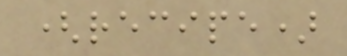(recipe)
